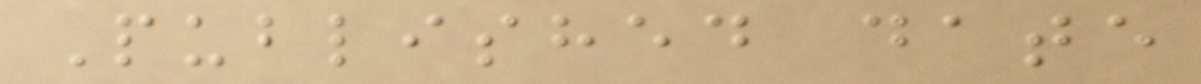Published date
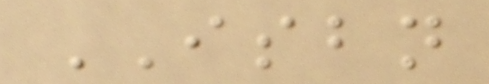ISBN
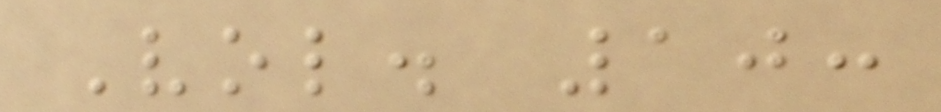Vol. 10:
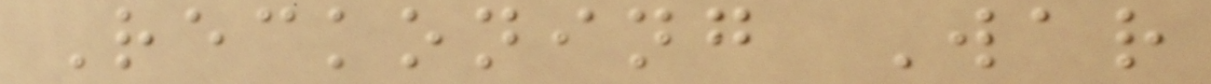Reckoning War
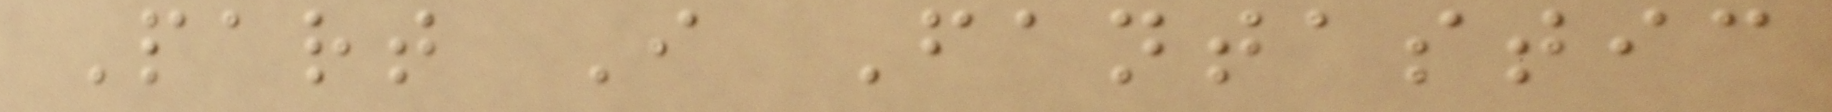Part I Fantastic
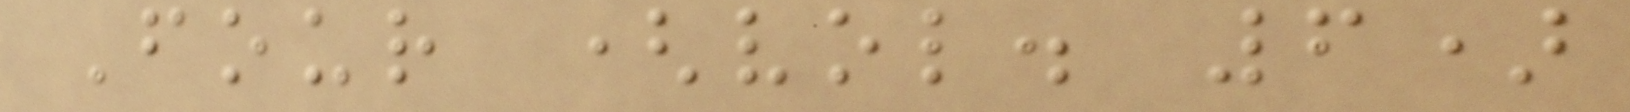Four (vol. 6)
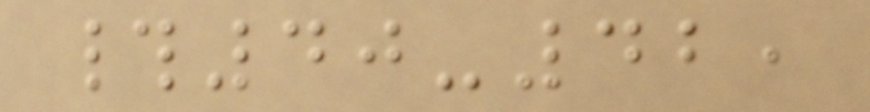#40-42,
